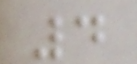4
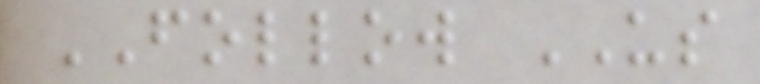FOLLOW US
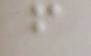f
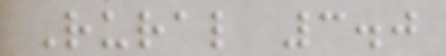Rural 3.0
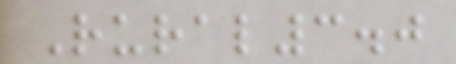Rural3.0
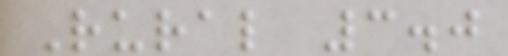Rural 3.0
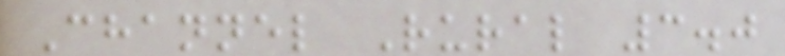Channel Rural 3.0
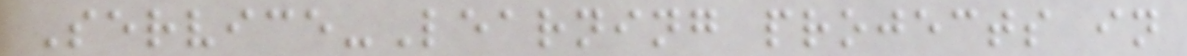Service-Learning projects in
